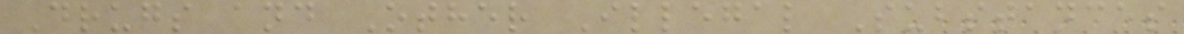Drugs and Other Illegal Substances
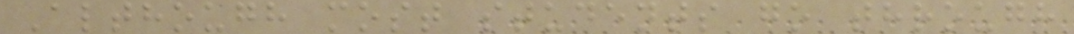Although most students go through
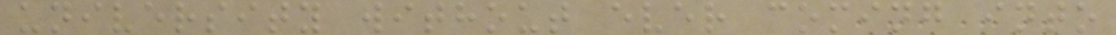university without ever coming into
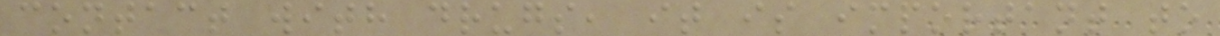contact with drugs, it is important to
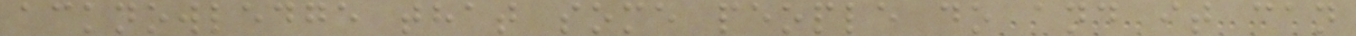acknowledge that some people do and it can
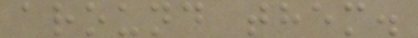around them.
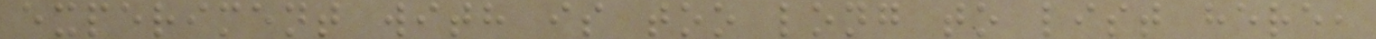experiment with is too long to list here,
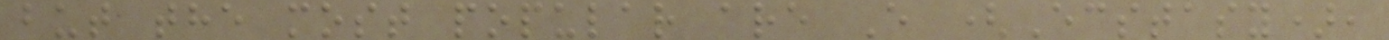but the most popular are E (Ecstasy),
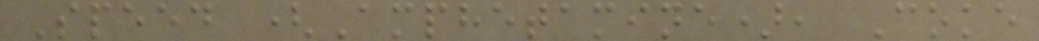Speed (Amphetamine), Coke
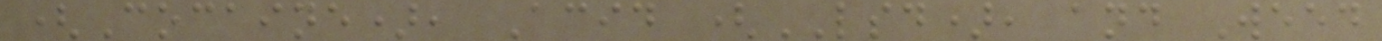(Cocaine), Acid (LSD), and Weed
